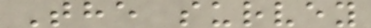The survey
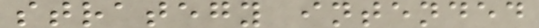strategy intended
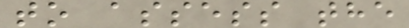to assess the
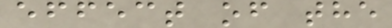effect of the
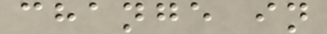change in
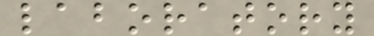laboratory
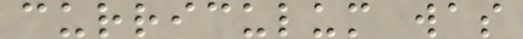curriculum was
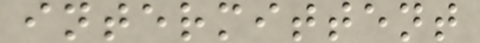intermittent
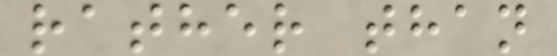rather than
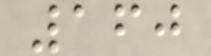160
